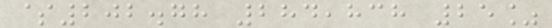$202.78 284,838 25%
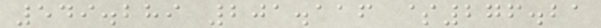549.289 201.116 $276.21
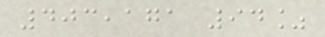403,171 94%
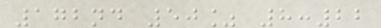172nd 50% 8:22
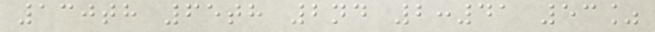130th 65th 2nd 2:41 53%
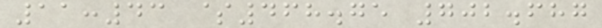11:43 $468.75 702.687
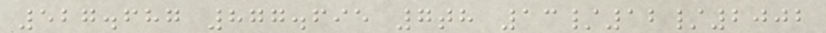527.687 877.695 7th 13/12/2002
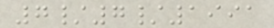7/7/1991
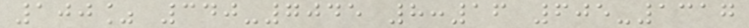100% 340-7045 8:16 605-1317
